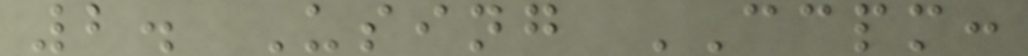2. Using CCPM:
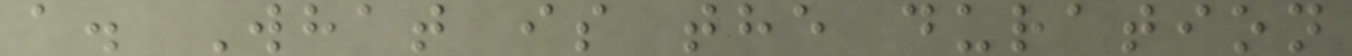a. What is the duration
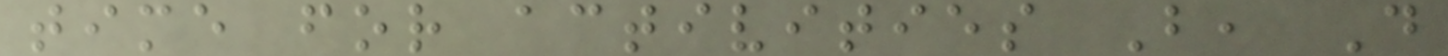time for activities B, D
